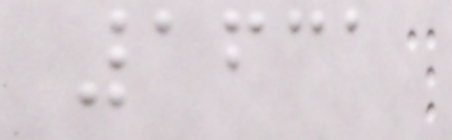1631
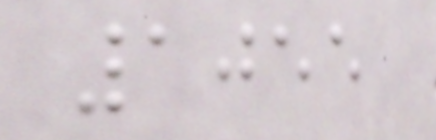1055
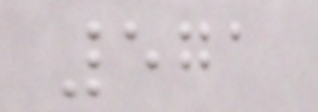571
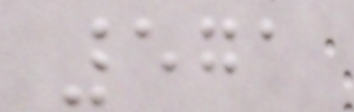571
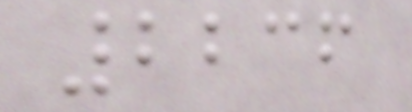2236
